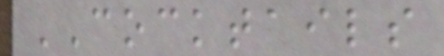COCKTAILS
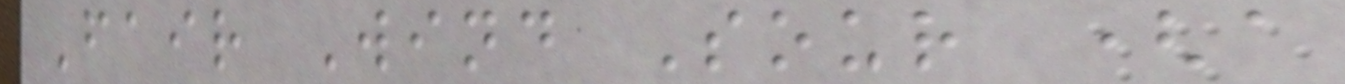Fair Wind Sour (a
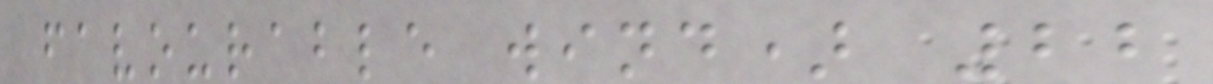favourable wind) 22
